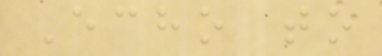Echo to
